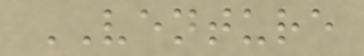VENTURE
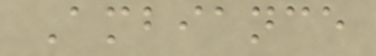Ambiance
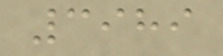3989
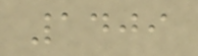1409
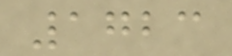1723
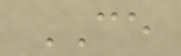CE
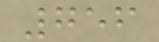756
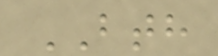BTH
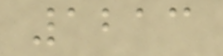1213
